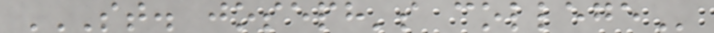ST. JOSEPH'S COLLEGE
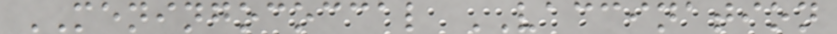MENINGOCOCCAL VACCINATION
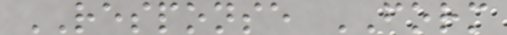RESPONSE FORM
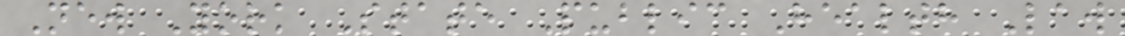New York State Public Health Law
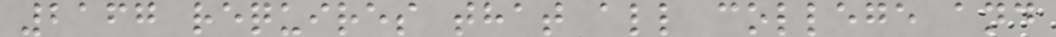2167 requires that all college and
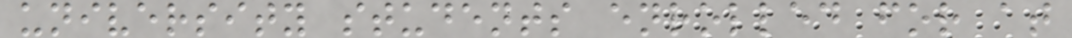university students enrolled for at
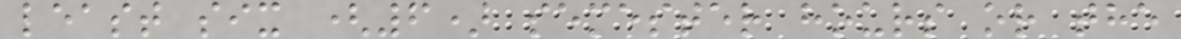least six (6) semester hours or the
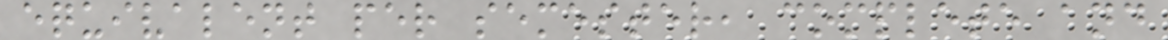equivalent per semester, complete and
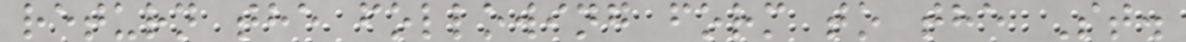return the following form to the St.
